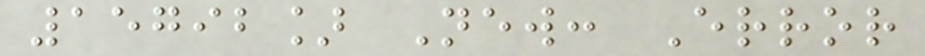15792] New: Error
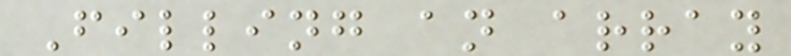Filling an array
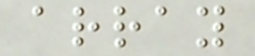array
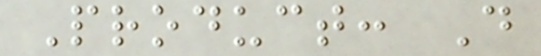Product: D
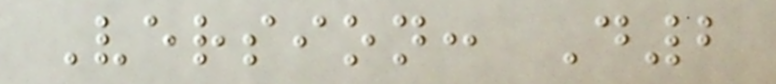Version: D2
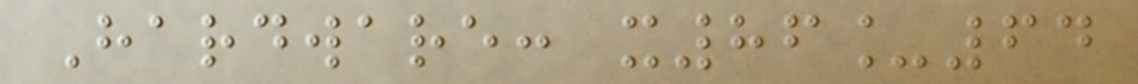Hardware: x86_64
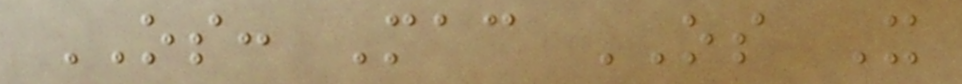OS: Mac OS X
